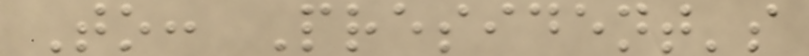To: President's
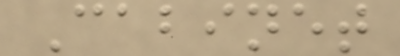Cabinet
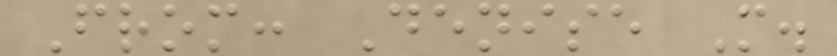From: Denise M.
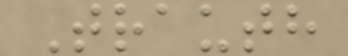Trauth
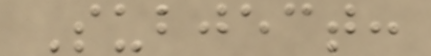Subject:
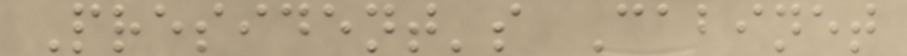President's Cabinet
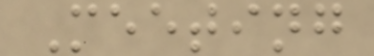Meeting
